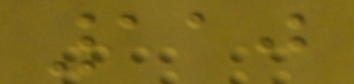110
